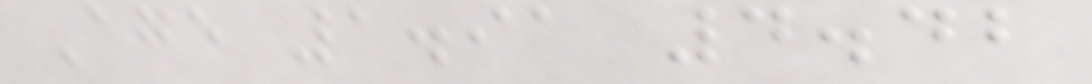Age 1.91 4.42
